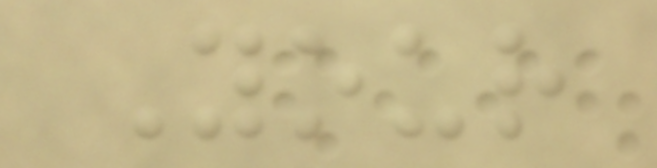Your
